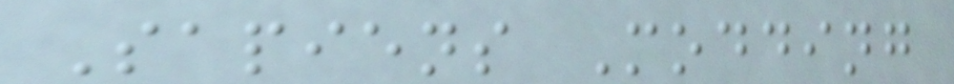Sapiens Modding
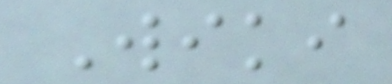Wiki
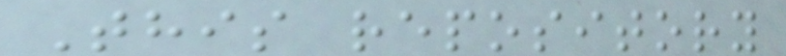This repository
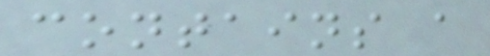contains a
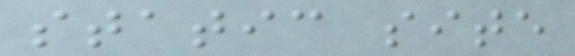static site
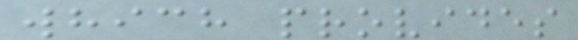which provides
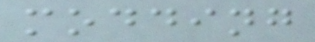modding
